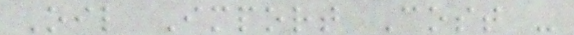Oil Import Cost -
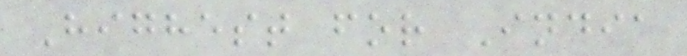Highest for India
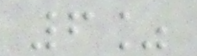6%
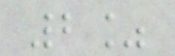2%
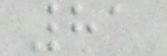81
